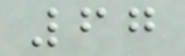67
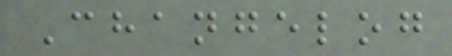Changelog
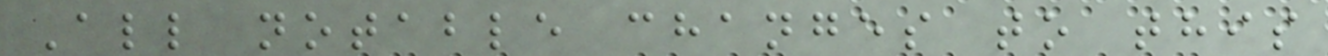All notable changes to this
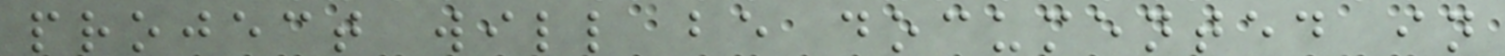project will be documented in
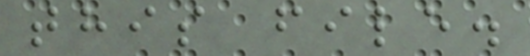this file.
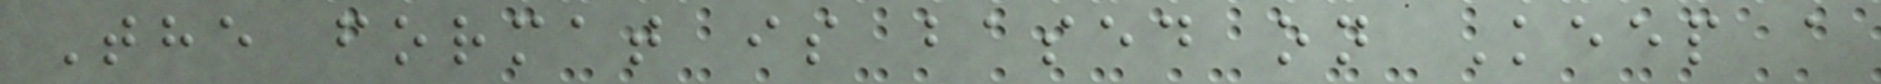The format is based on Keep a
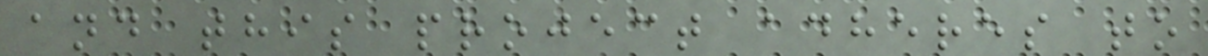and this project adheres to
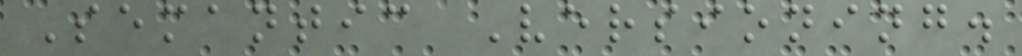Semantic Versioning.
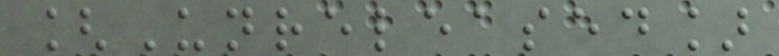[Unreleased]
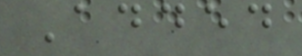Added
